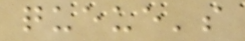queue's
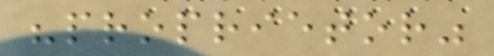"proprietor"
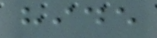hide
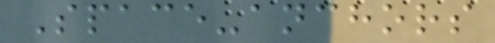Space-anchors
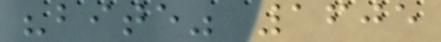"bite" 1605
